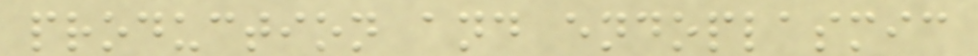production and endoplasmic
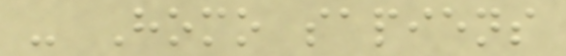- Homo sapiens
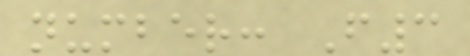number: F3
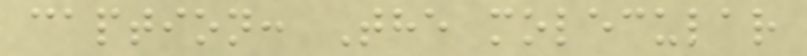caption: The molecular
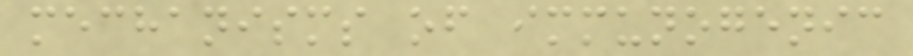mechanisms of immunogenic
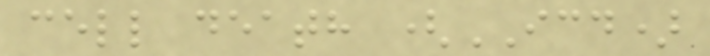cell death (ICD)
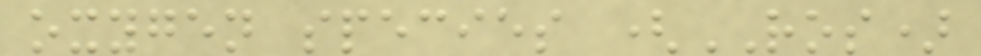oxygen species (ROS)
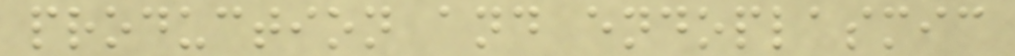production and endoplasmic
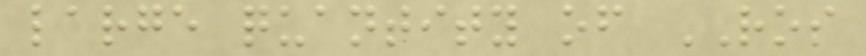large quantity of ROS
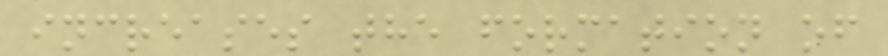increases the formation of
